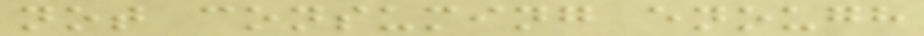not consuming enough
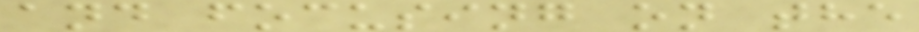and focusing on the
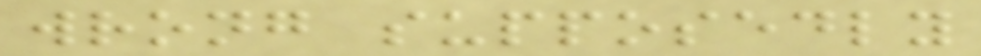wrong supposedly
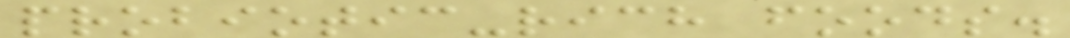probiotic-rich foods.
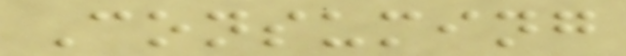Consuming
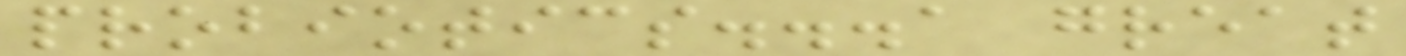probiotics...a great
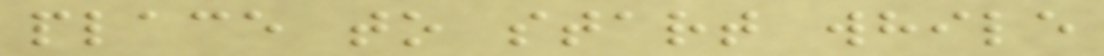place to start while
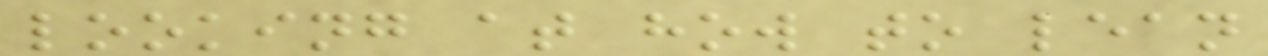looking at how to lean
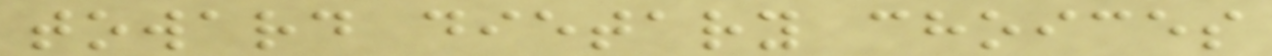toward dietary choices
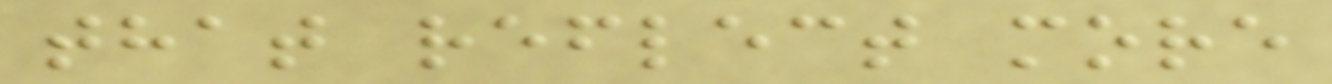that reflect more
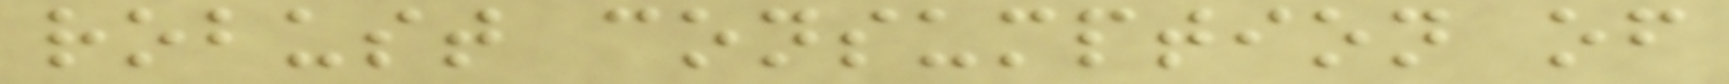robust consumption of
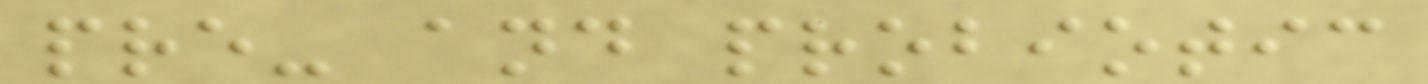pre- and probiotic
